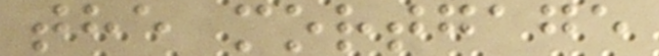the mortgage
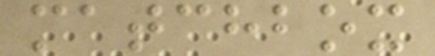matchbox
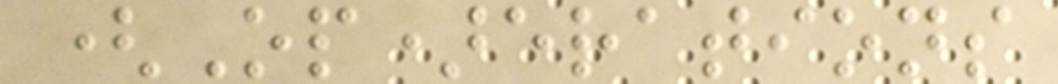(Op)erations
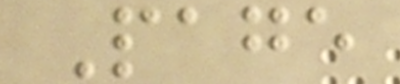Page
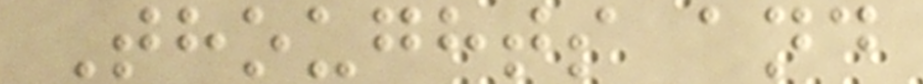Thoughts and
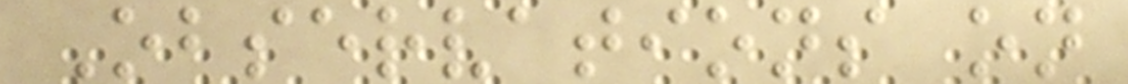Observations on
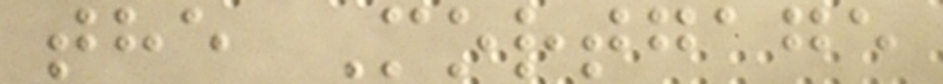the Mortgage
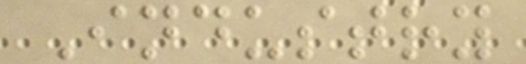Industry
